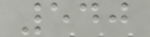540
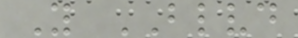Y BLVD
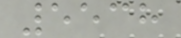5538
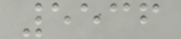5536
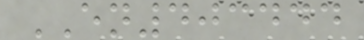EN403444
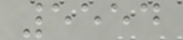5554
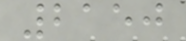2150
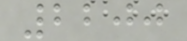2200
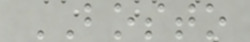BOSTO
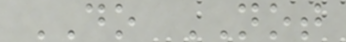DO NOT
